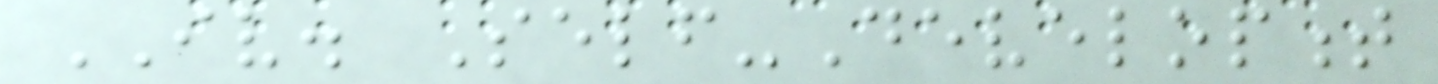IV. Self-Development
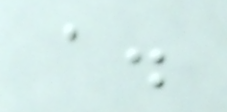a.
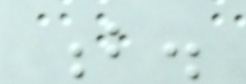b.
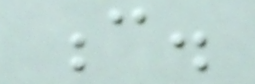c.
